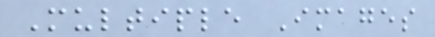Multiple Images
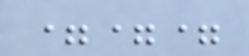===
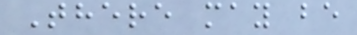There may be
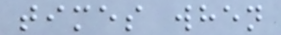times when
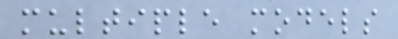multiple models
